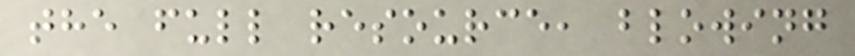the full resource, blowing
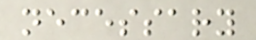necessary
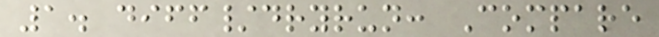1. diff/dryrun: Compare
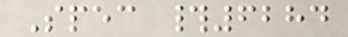Spec #6284
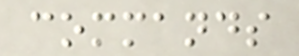commands
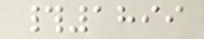#1899
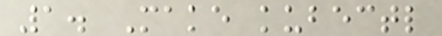1. Make kubectl
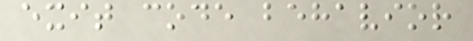exit code behavior
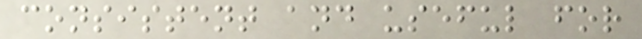consistent and useful for
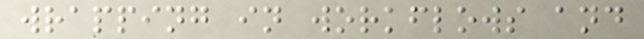wrapping in workflows and
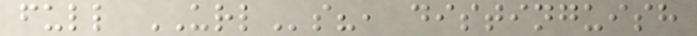full URLs?, distinguish
